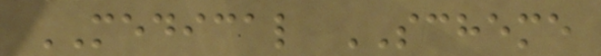MEDICAL SCHEME
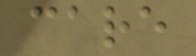care
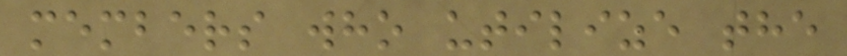members who utilize the
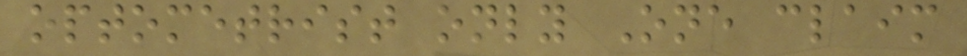optometrist only One claim
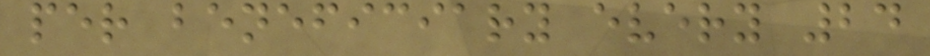per beneficiary every 24
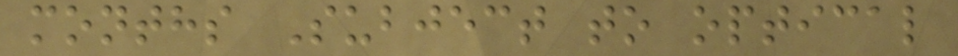months Subject to optical
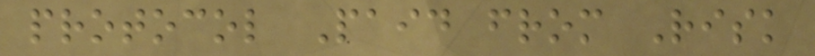protocol Paid from Risk
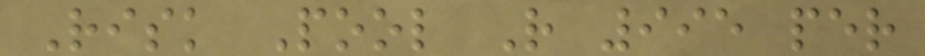Risk Pool R 995 per
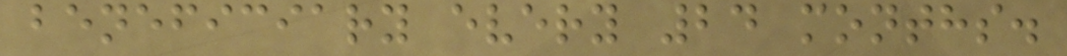beneficiary every 24 months.
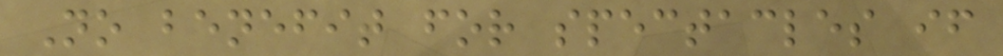No benefit for spectacles if
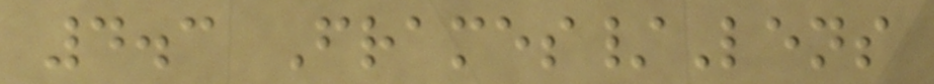4.3 Frames/Lens
